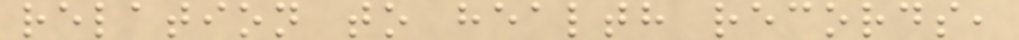relation to health records,
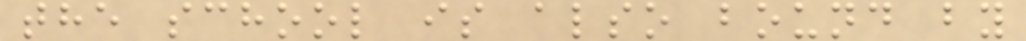the school is also bound by
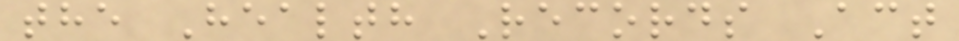the Health Records Act
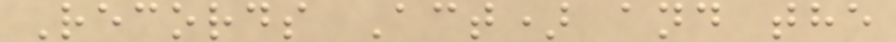Records Act) and the
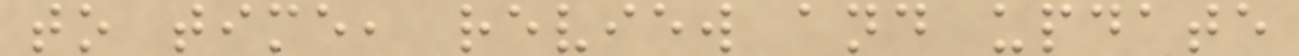to time, review and update
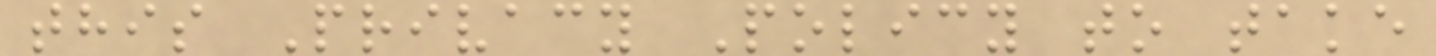this Privacy Policy to take
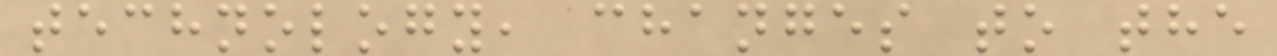technology, changes to the
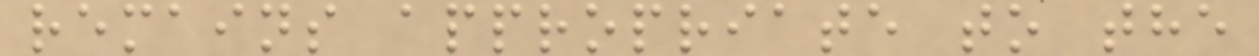remains appropriate to the
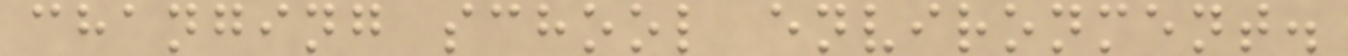changing school environment.
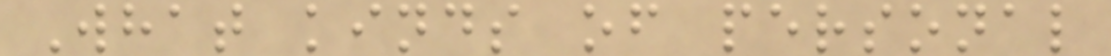What kinds of personal
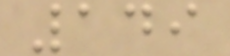149
